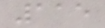115
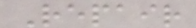Repair
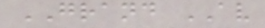GRAND AV
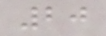20
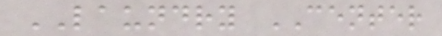LAUNDRY CENTER
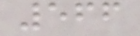566
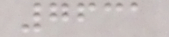7631
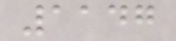1147
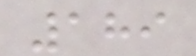189
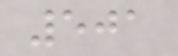501
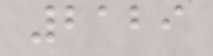2129
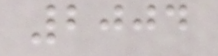2004
